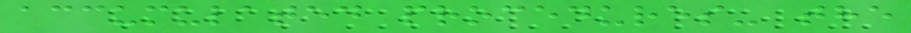accumulated procedures- the
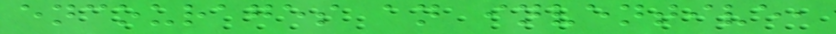encourages an inventive,
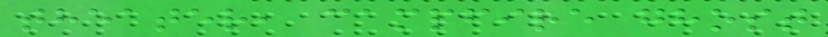theater, campfire ghost
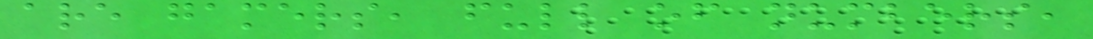are gamers, full of numbers,
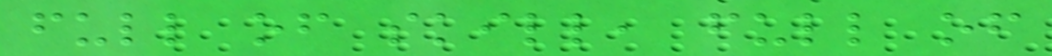full of skill, full of
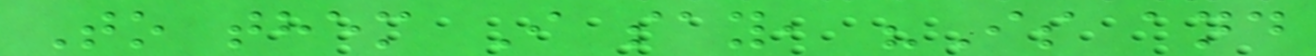To them I say, "Is and
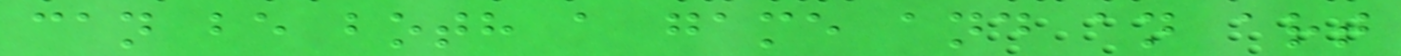can be both a game and an art
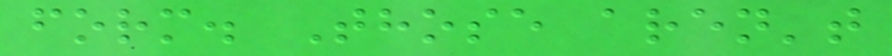form. Those aren't
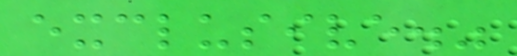exclusive."
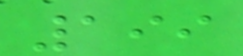199
